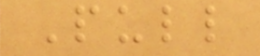Pull
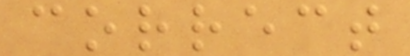correct
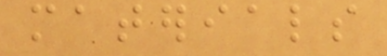materials
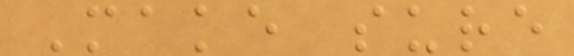Make sure
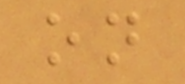on
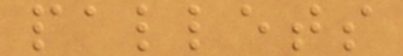pallets
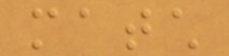match
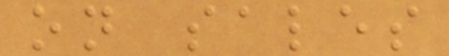on sales
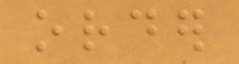order
